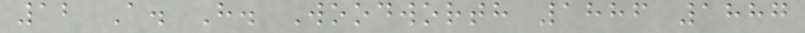12 A. H. Woodworth 1886 1887
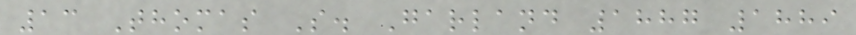13 Thomas S. Garland 1887 1889
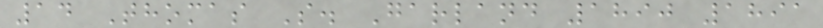14 Thomas S. Garland 1890 1891
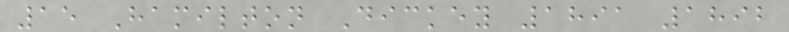15 Hamilton Dickey 1891 1892
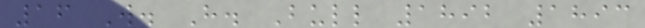16 W. H. Bull 1892 1893
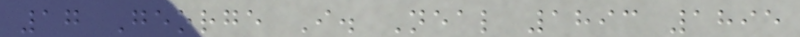17 George I. Neal 1893 1895
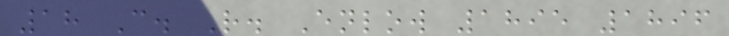18 C. R. Enlow 1895 1896
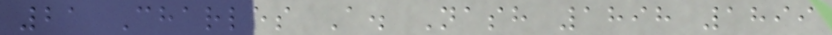21 Charles A. Nash 1898 1899
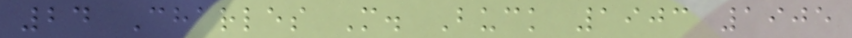24 Charles M. Buck 1903 1905
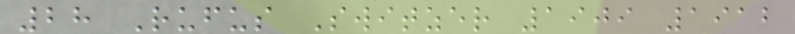28 Rufus Switzer 1909 1912
